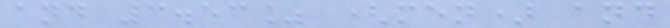and 3.53% (men) and
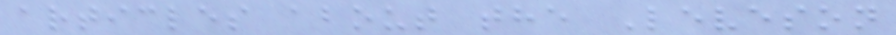articles about the Leveson
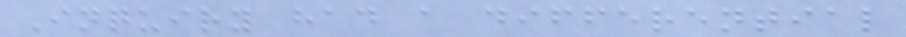Inquiry had a differential
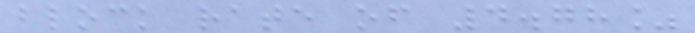block rate of 4.78%
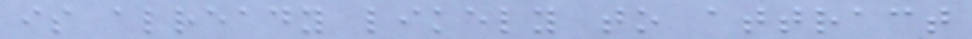is already likely to attract
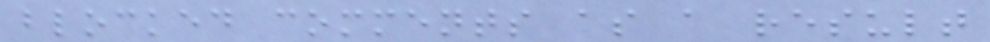blocked comments as a result
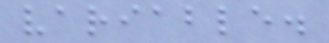variable.
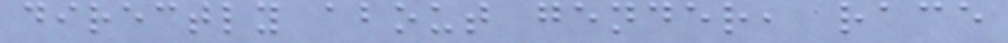directly about gender, race
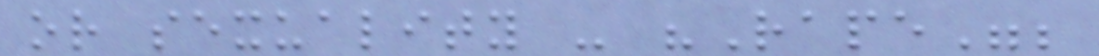or sexuality - "Rape";
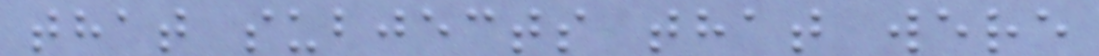that subjects that were
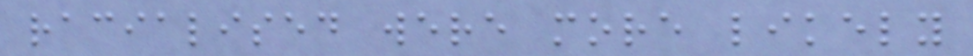racialised were more likely
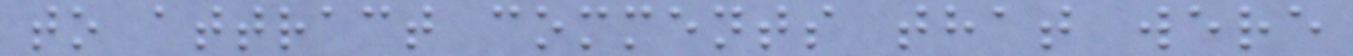to attract comments that were
